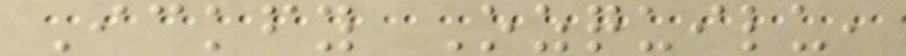Ickfy Ozquilu,
